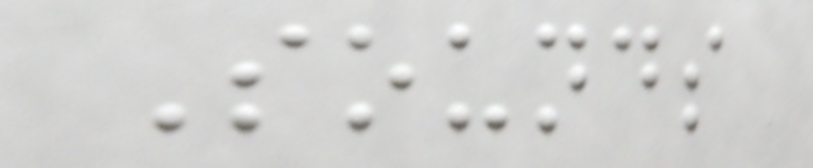Sounds
